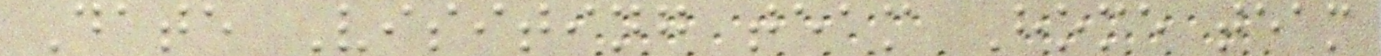Date Visiting team Home team
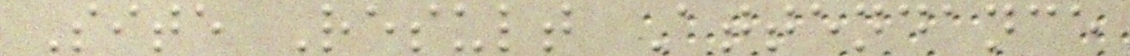Site Result Attendance
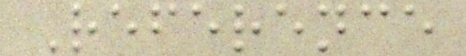Reference
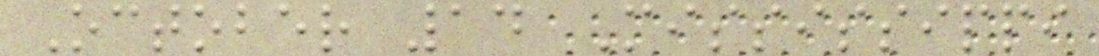October 14 Mississippi
